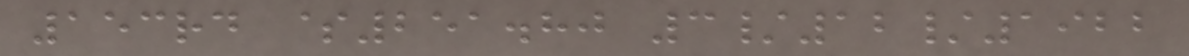153rd $251.80 3/12/1922
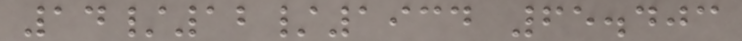14/12/1934 65.403
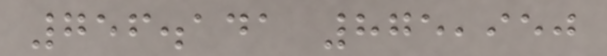756.141 875,950
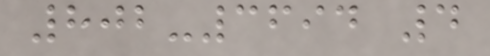802-3694 4
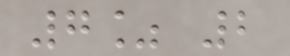7% 2
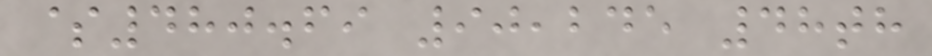$480.69 90,245 48th
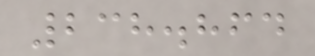238.864
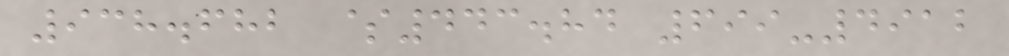938.682 $443.84 699-4912
